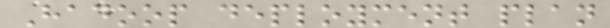Hadoop deployment plan
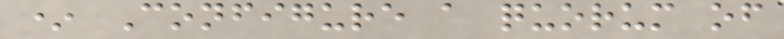* Configure a quorum of
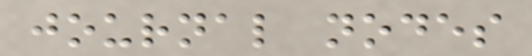journal nodes
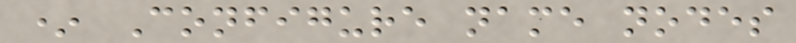* Configure name nodes
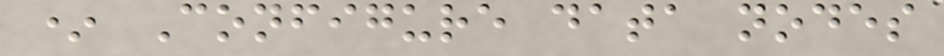* Configure data nodes
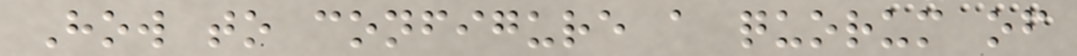How to configure a quorum of
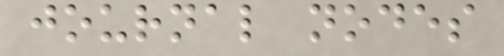journal nodes
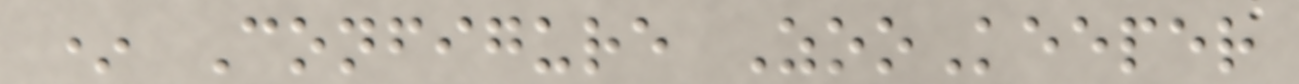* Configure ZooKeeper
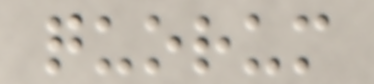quorum
